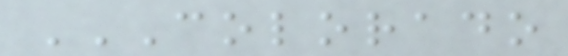COLORADO
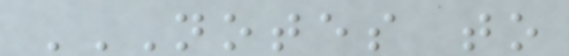NOTES TO
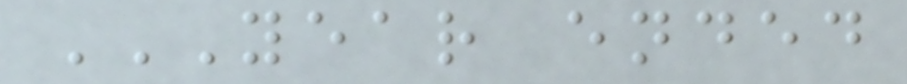YEAR ENDED
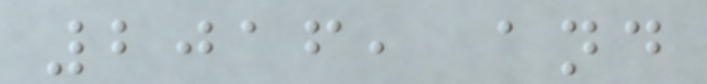2016, and
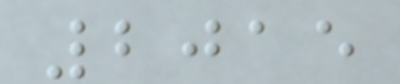2015
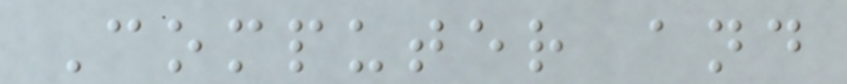Computer and
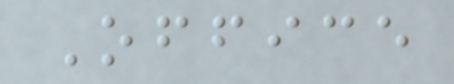Office
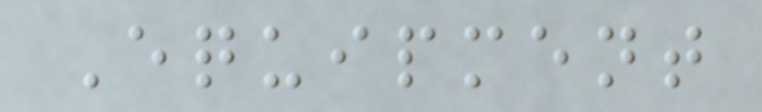Equipment
